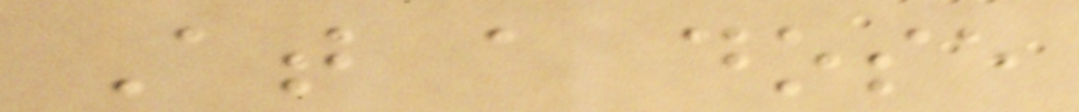At a dose
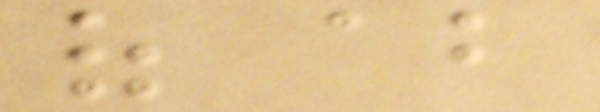of about
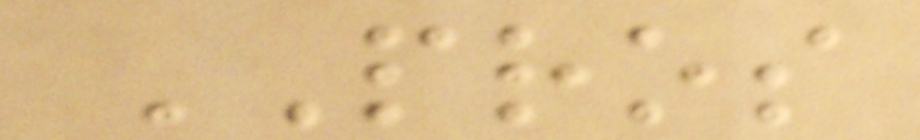PROS
